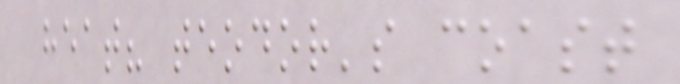heat? teodor's coast
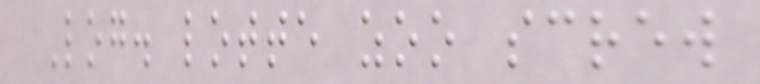Log. lotte zoo screw
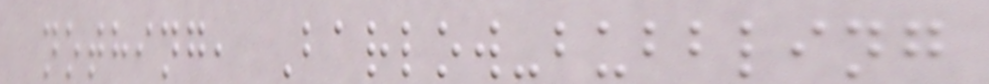nothing, Barlow-bubbling
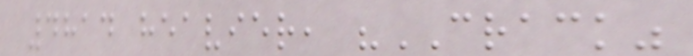4814 heavier, "CRACK"
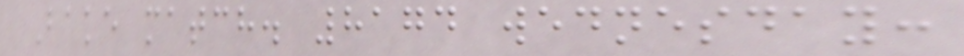Bake match. 8174 wednesday:
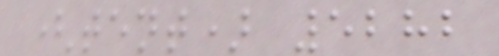(tent) 5282
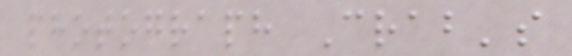photograph Crab's
